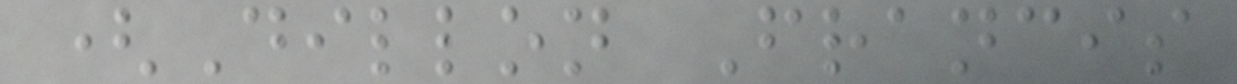(Dillon Francis
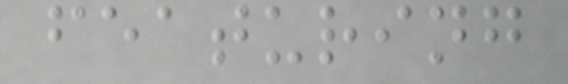featuring
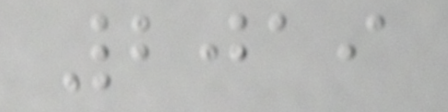2019
